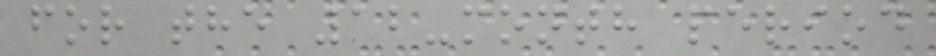for the 12-month period
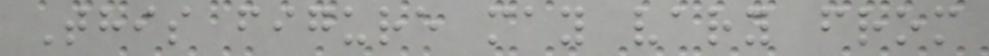This figure may vary from
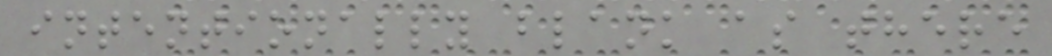intentionally blank as there
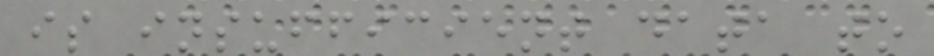is insufficient data to
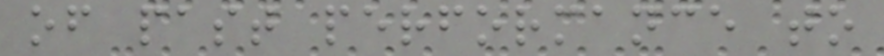of past performance to
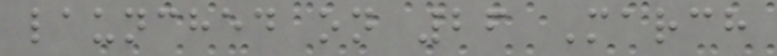launched on 26 March
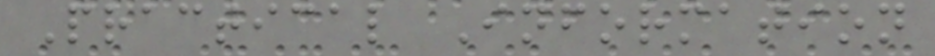Practical Information
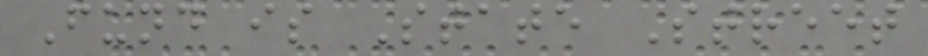Fund is State Street
